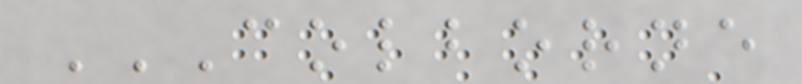COLBORNE
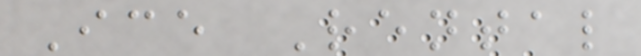Ice Rental
